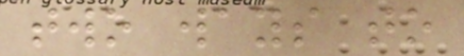two ways to
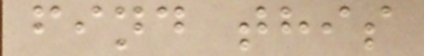find this
